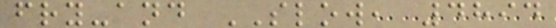fry-and SLOW, 4894
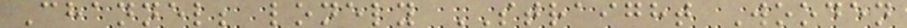Channel; lonely STRAIGHT Wooden
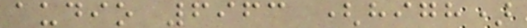audio 6963 (high)
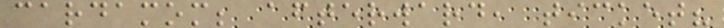cardamom; afterward, ticket?
